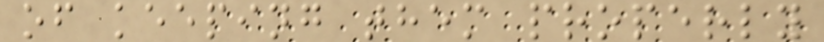of keeping them properly
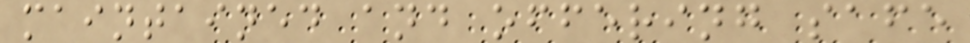maintained and offering safe
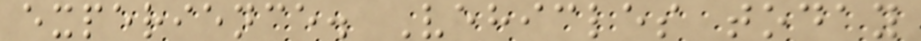experience. Vehicles today
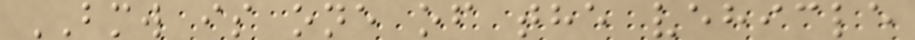BMW is one of the vehicle
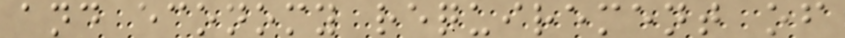and economy requirement of
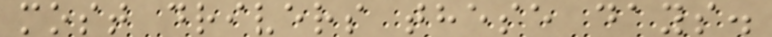most drivers these days.
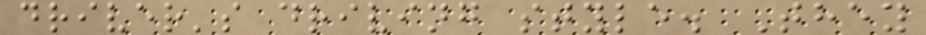driver's driving style. They
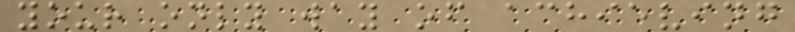your only way of achieving
